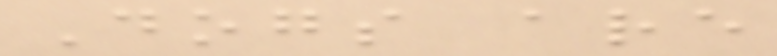Dogs are
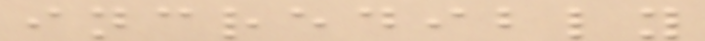incredibly
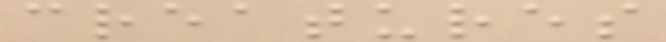creatures
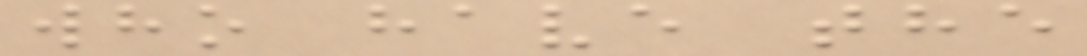who have the
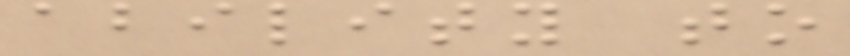ability to
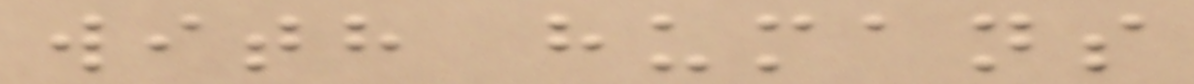with humans
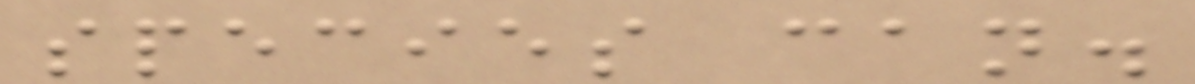species can.
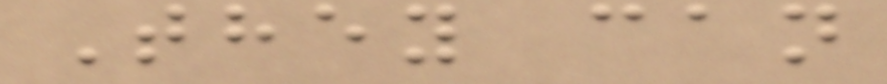They can
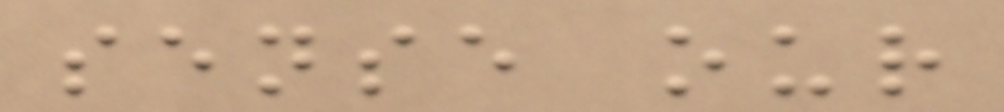sense our
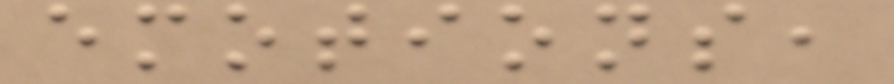emotions,
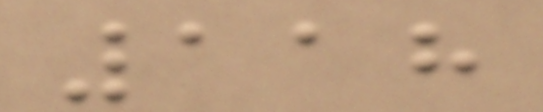118
